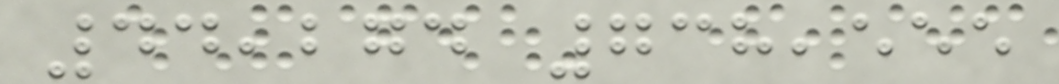44,274 738,555
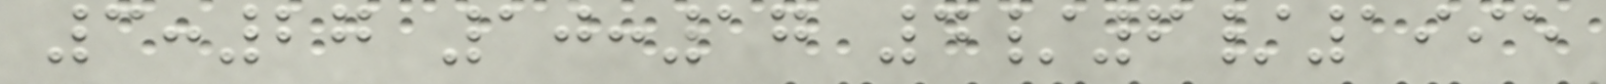3:27 10:17 4/6/1995
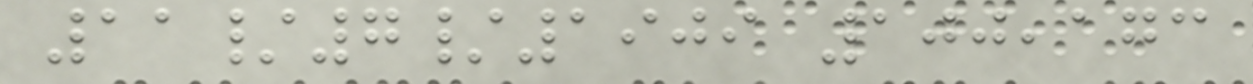11/7/1909 100,173
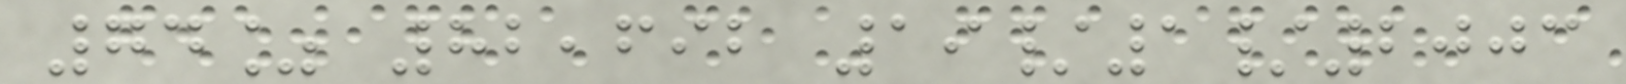74% 82,692 19/1/2003
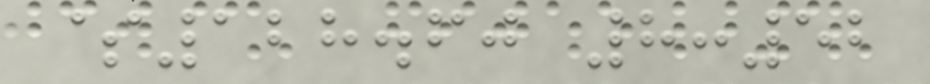$128.60 8:52
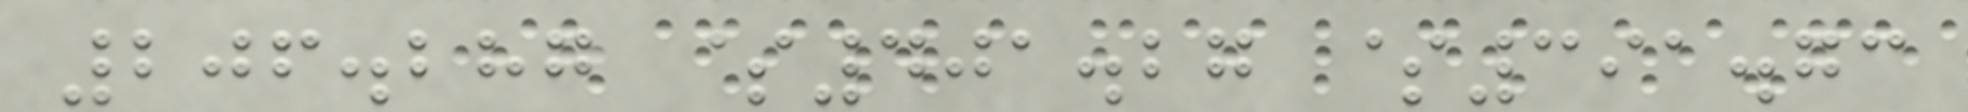206.287 $401.27 $391.73
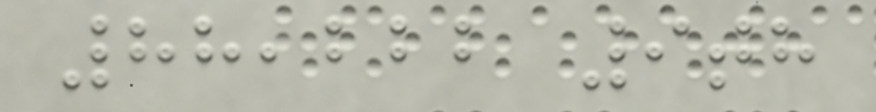88,222 9th
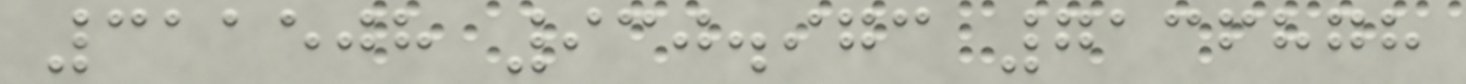311508 930.973 7136878
